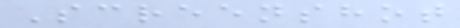Screenshot
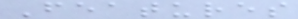Features
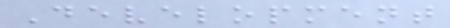Development
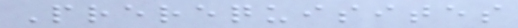Prerequisites
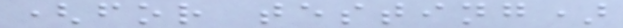(for testing)
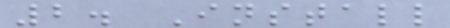2. Install
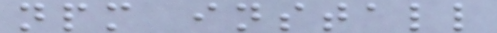npm install
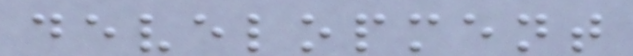development
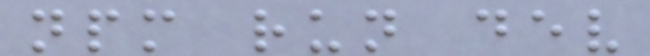npm run dev
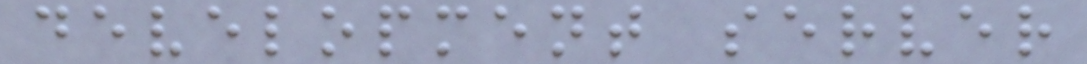development server
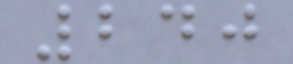240
